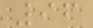96
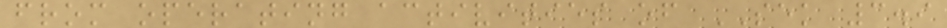from operating activities of SEK 3.9
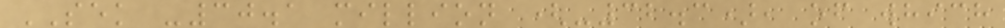SEK -30.1 million (-32.3), of which
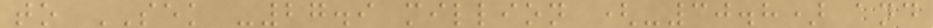to SEK -27.9 million (-30.8) and
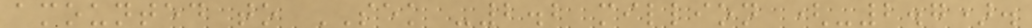amounted to SEK -2.2 million (-2.7).
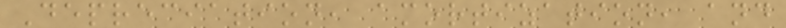Depreciation, amortization, and
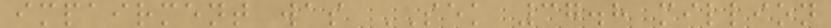impairment was SEK 37.8 million
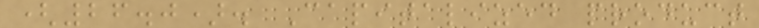(26.0). Capitalized product
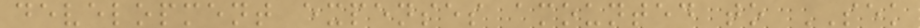development expenses amounted to SEK
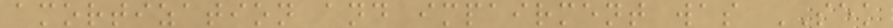amortization and impairment was SEK
